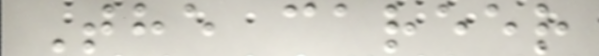The career
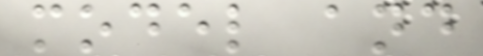model and
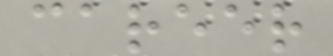career
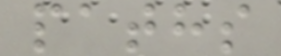paths
